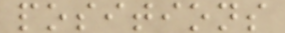positions
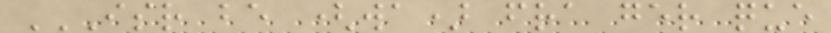ISR BE (WA) FRA GER QUE
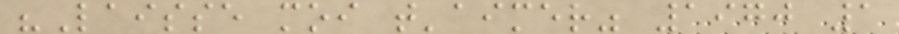"Laisse moi t'aimer" 1970 1
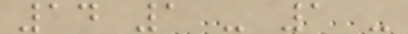14 1 - 1 -
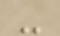-
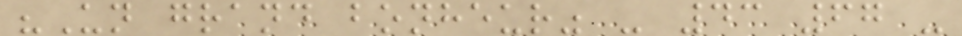"Un grand bonheur" - 43 67 -
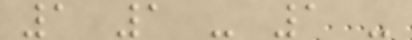1 1 - 1 -
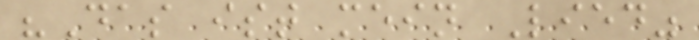"Das ist mein Lied"
